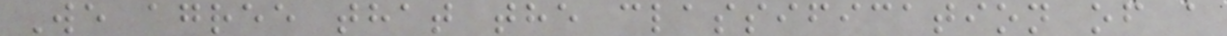We agree that the classification of a
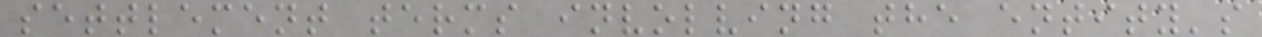settlement terms involving the entity's
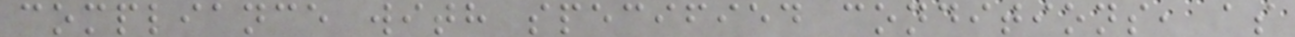compliance with specified conditions, as
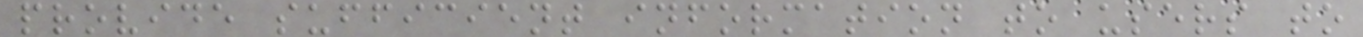provide sufficient information to users to
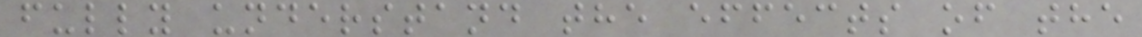fully understand the effects of the
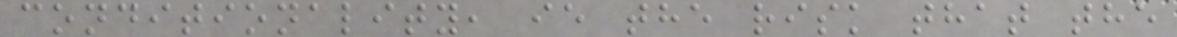conditionality, ie the risk that the
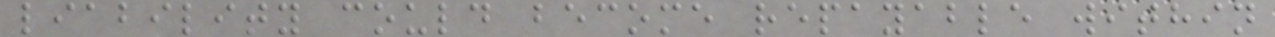liability could become repayable within
